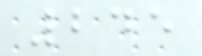245
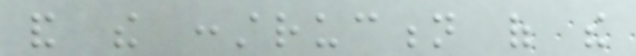and the construction of the
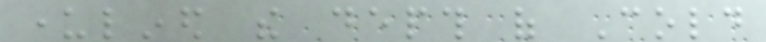underlined the depth of Cold
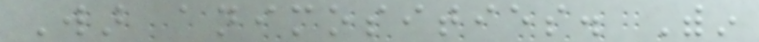War animosities. Within
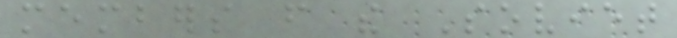members from the Soviet
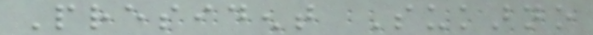President Sukarno
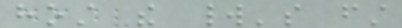host the world's first
